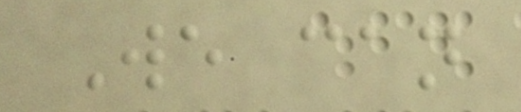We can
